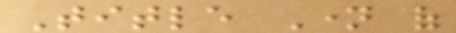Title Name of
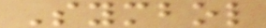Symbol
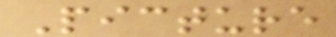Picture
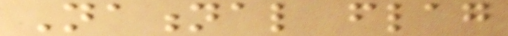National flag
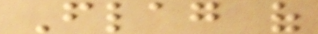Flag of
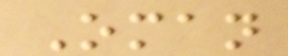Oman
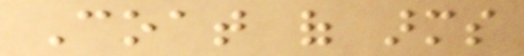Coat of arms
